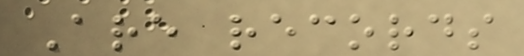Are records
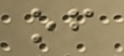of
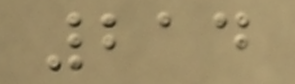214
